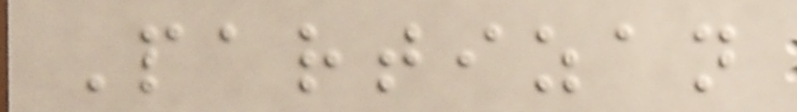Partizan
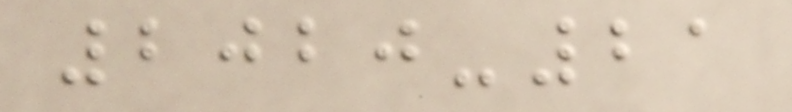2020-21
